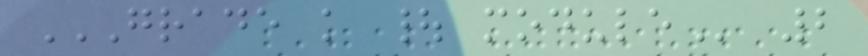GRADE K | MODULE 2
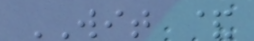WIT &
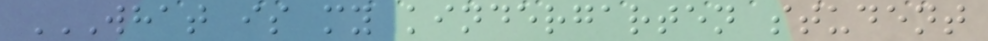WHAT IS MY KINDERGARTEN STUDENT
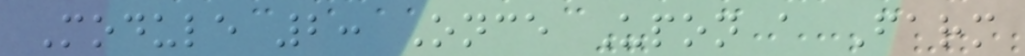Module 2: Once Upon a Farm
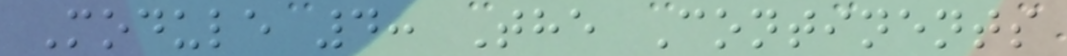Module 4: The Continents
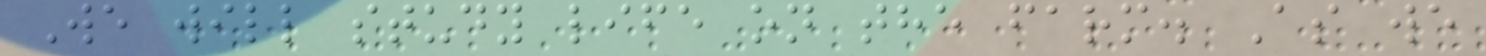We will study life on the farm. As we
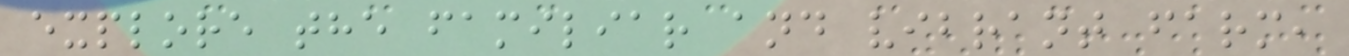explore the familiar and vibrant farm,
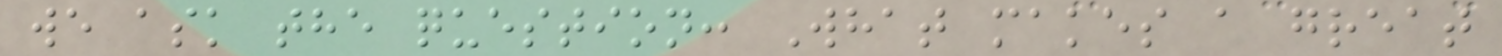we ask the question: What makes a great
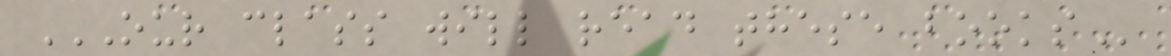OUR CLASS WILL READ THESE BOOKS
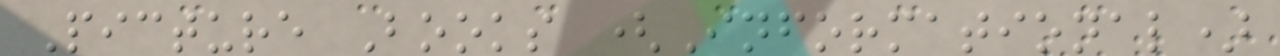Picture Books (Informational)
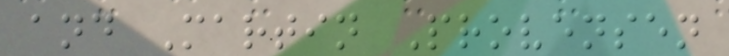and Martin Provensen
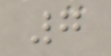7
